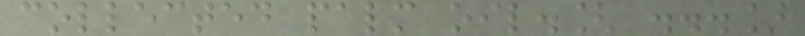collected palm oil.[ ...]
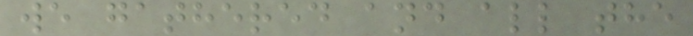we gathered and all the
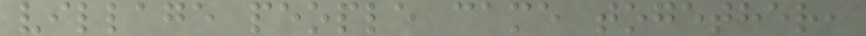village people came together,
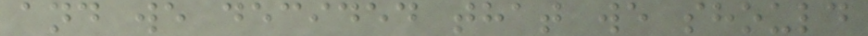and we decided that we should
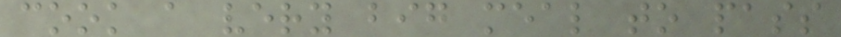cook a very big meal to pass
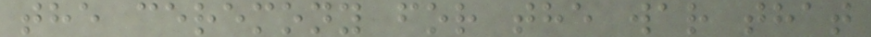the ceremony for the war that
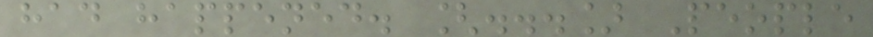had happened. [...] People
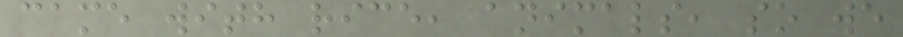came with rice, animals, so we
